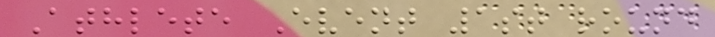Athlete Event 1st round
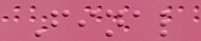Final
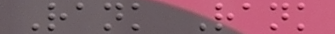Rank Rank
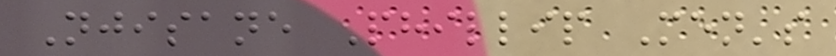Njisane Phillip Men's
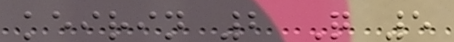keirin 2 Q 5
